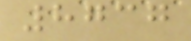8737
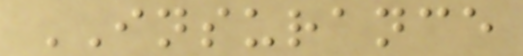INSURANCE
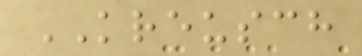KREUSCH
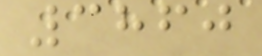3860
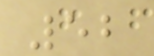52
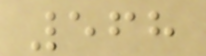568
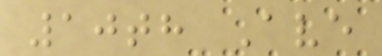10th Ave
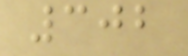302
